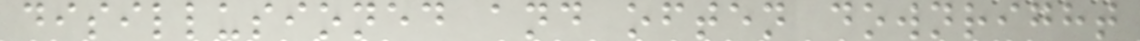disillusioned and often downright
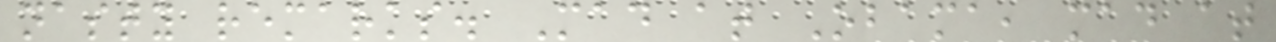nasty remarks. Mad at Obama, mad at
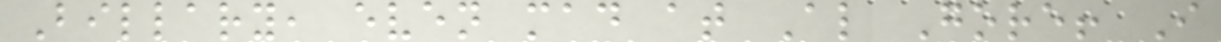Billary, even mad at Al Gore! I
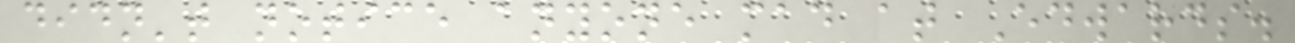didn't notice anyone mad at Edwards.
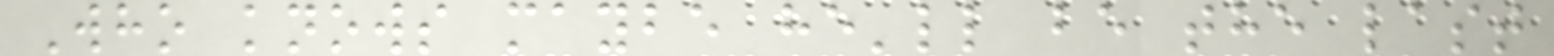Who knows maybe he'll be the last
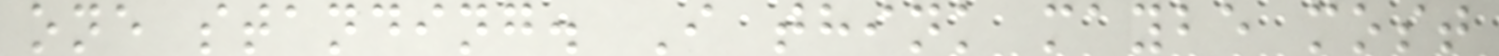one standing. I think maybe most
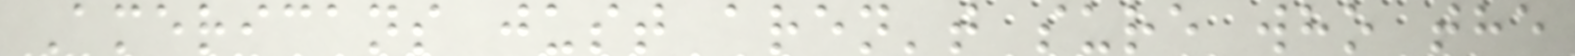Americans just aren't sure who the
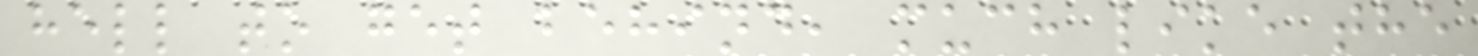hell to get behind, much like the
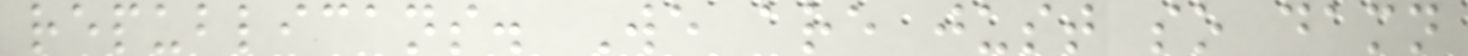republicans. We are just so damn
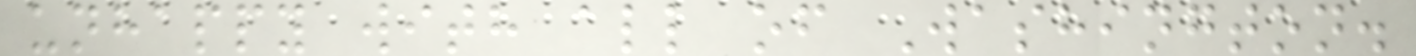unhappy with all of Washington.
